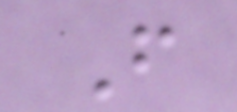F
